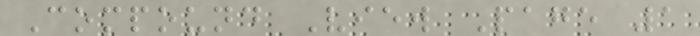Compound View Page 1
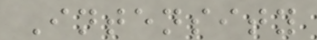Intensity
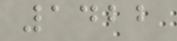1422
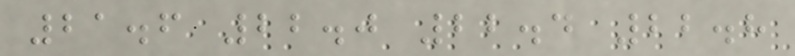21.6 22.0 22.4 22.8
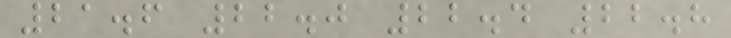21.6 22.0 22.4 22.8
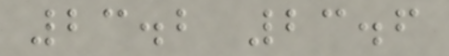23.2 23.6
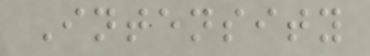Intensity
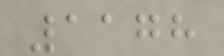1178
